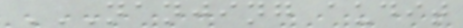NANJING AUDIT
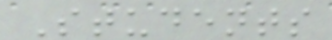Students
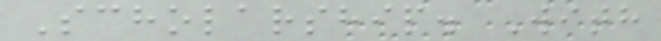Scholarship. With
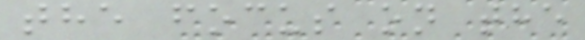the focus on the
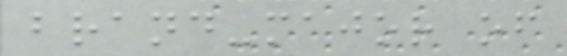brand-major of
